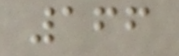166
